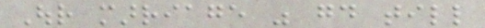Our marriage was good till
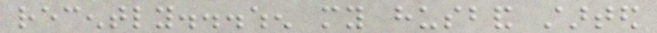recently...when my husband started
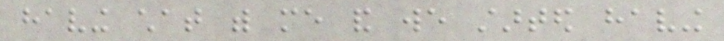having chat with me and we started having
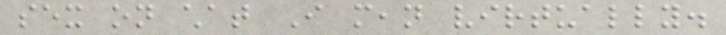sex on chat I mean virtually.
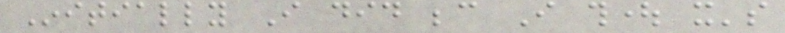Initially I did because I thought it's
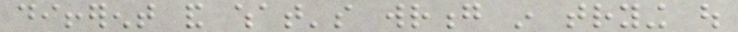different and what's wrong in trying out
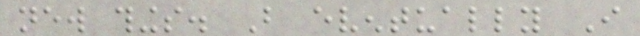new things. But eventually I
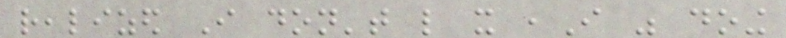realized I don't like it ,I was doing
